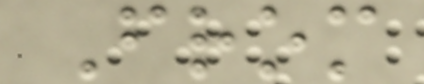From
